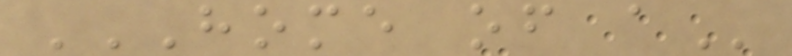HOME OF A
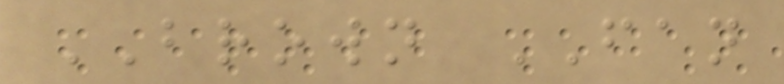BROWN FAN
